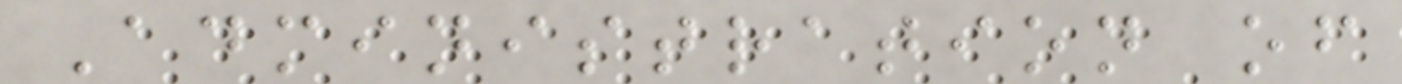Administration of
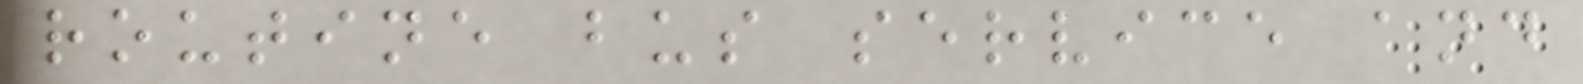routine bus service and
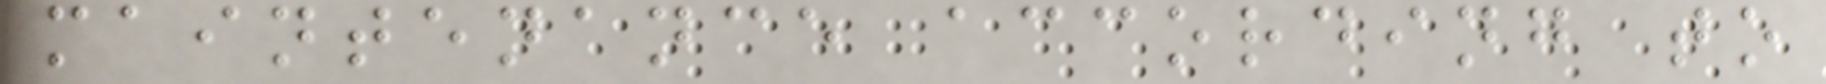maintenance according to
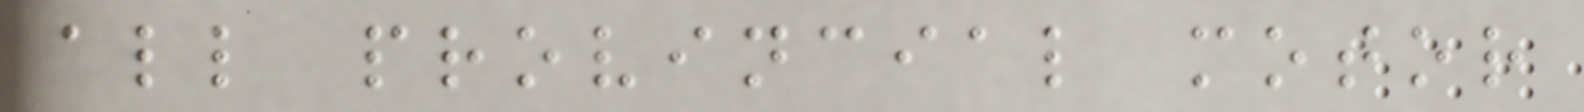all provincial motor
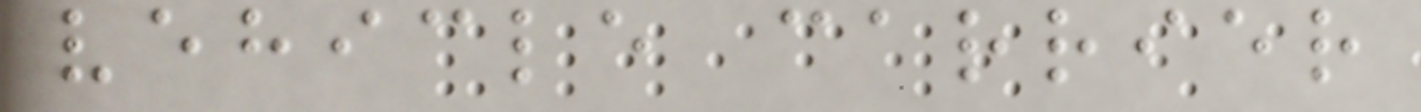vehicle carrier
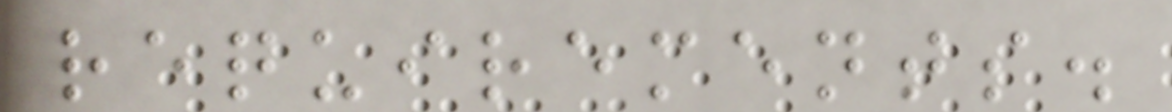requirements.
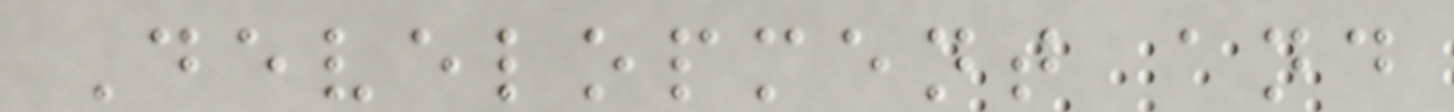Development and
